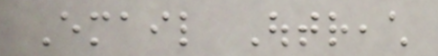Email Outreach
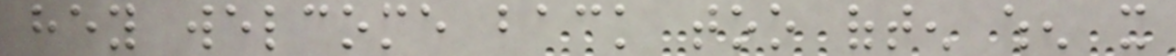hey welcome back too often when it
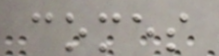comes
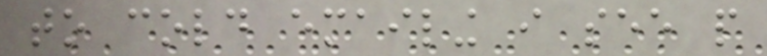to cold emailing i see people
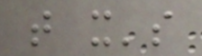that it's
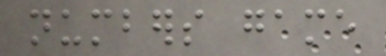numbers game
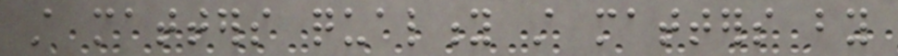still matters quality still matters by
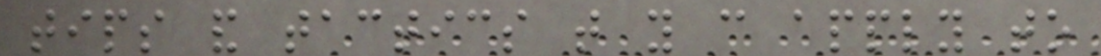tips and tactics that you can apply to
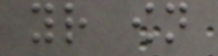your own
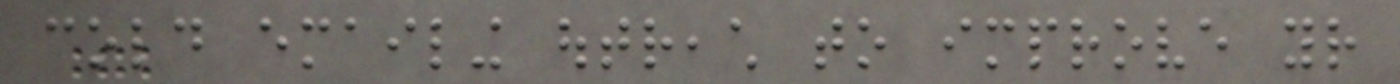cold emailing outreach to improve your
